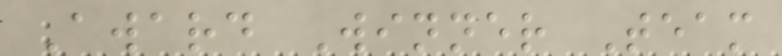Award Winner Team
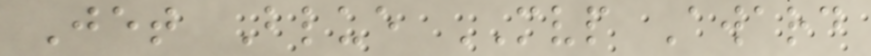Jet Blue MVP Award
